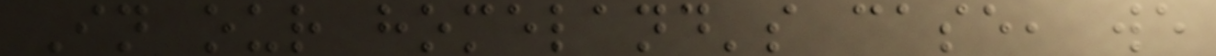In our homeland's case, we
